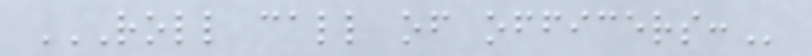ROLL CALL OF OFFICERS:
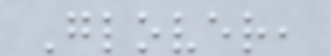Glover,
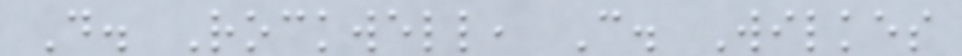D. Rockwell, C. Wilkes
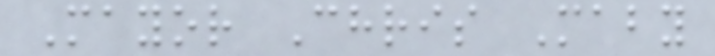Mayor Chris Maby
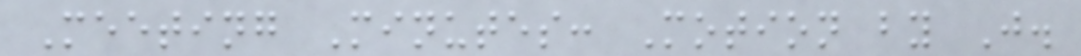Meeting Minutes: Motion by J.
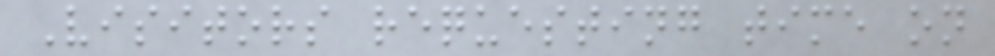Visitors requesting time on
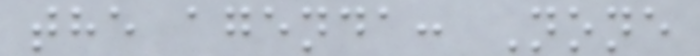the agenda: None
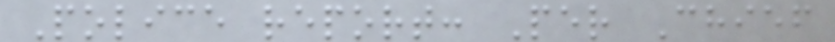Police report: Per Chief
